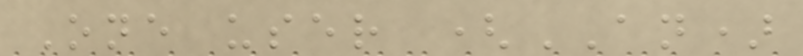One user (AN)
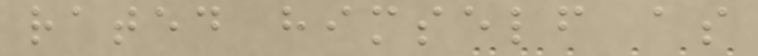rated himself as
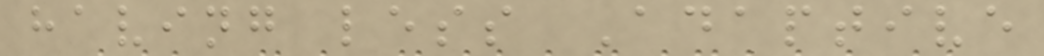having less Adaptive
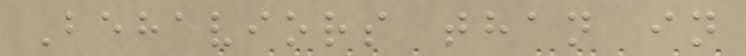Behaviors than in
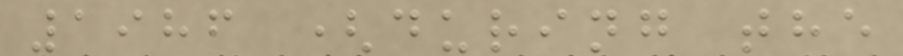1986 (during the
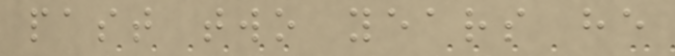past two years he
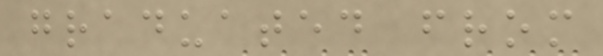graduated from
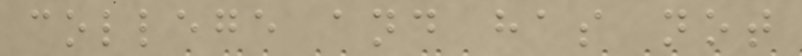college and has not
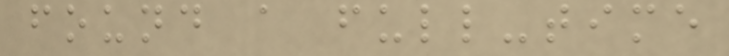found a full-time
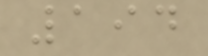194
